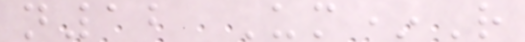n12 Um*R
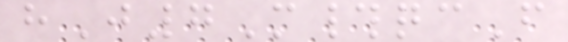hJ7M#qcF
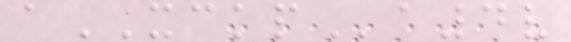aXCKPa4v
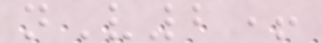nV2+
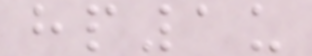hp1u
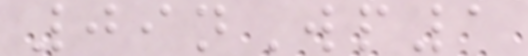09nWp1
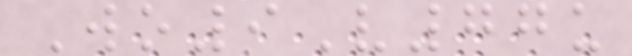Wo9V77u
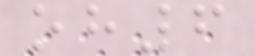oh6
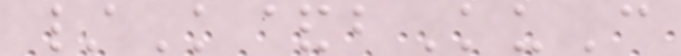/K&bKuC
